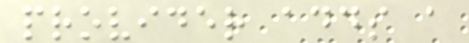provider adds a
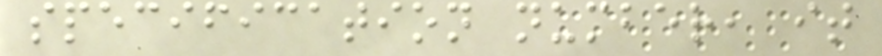specification number, it
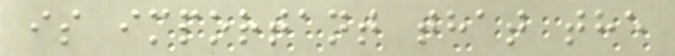is important that the
